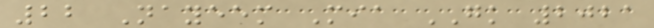22 Nayeem Mia GK 2021
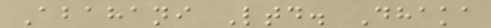Abahani Ltd. Dhaka
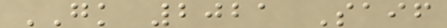GK 2021 Saif
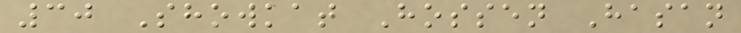30 Showkat Hossen Hasan
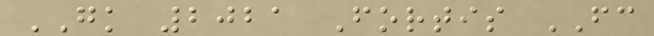GK 2021 Fortis FC
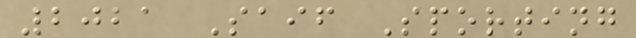2021 Saif Sporting
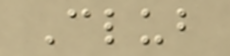Club
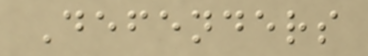Defenders
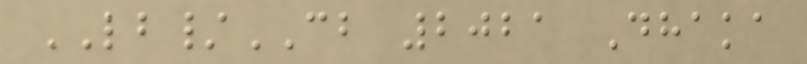LB/CB 2021 Dhaka
